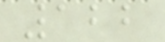122
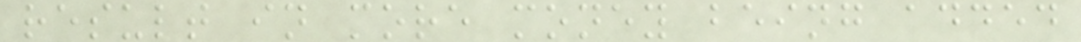result in more money being added
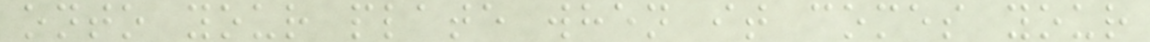onto your plate when it comes your
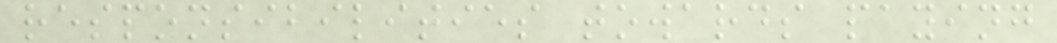responsibilities towards paying
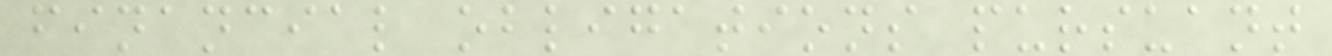financial obligations pursuant
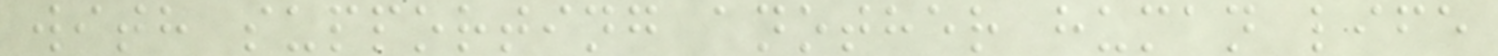with supporting another human life
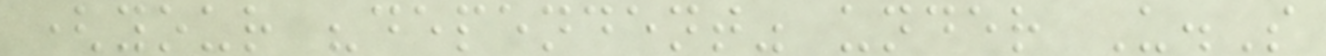(your "dependent" under U.S
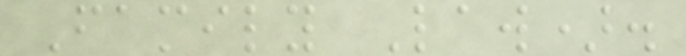Family Law).
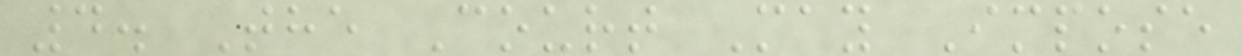4. The Court May Impose
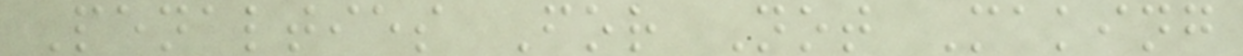Penalties For Not Making
